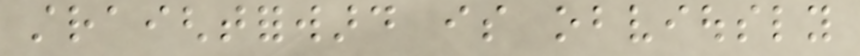straightforward is obviously
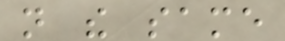not the same
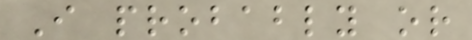I probably or
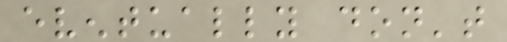eventually don't
